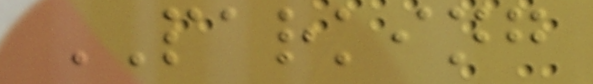PARKING
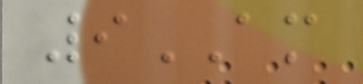9AM
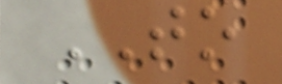TO
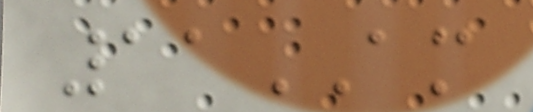11AM
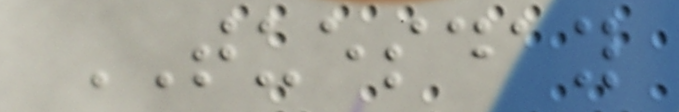TUESDAY
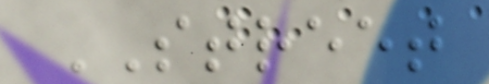STREET
